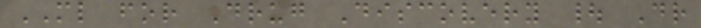ML for Drug Discovery | Dr
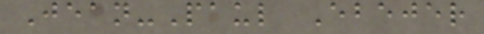Jean-Paul Ebejer
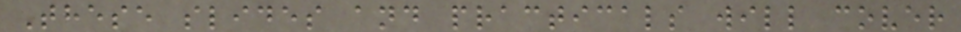These slides and practicals will cover
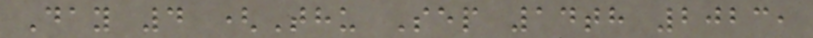Day 4 (Thu Sep 14th 2023,
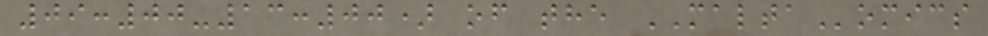09:00-13:00) of the MALTAomics
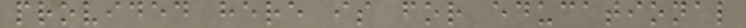provided here is for educational
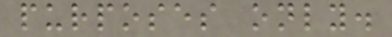purposes only.
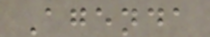Agenda
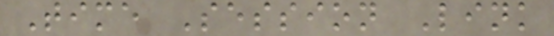Time Session Link
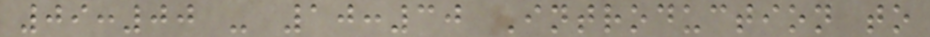09:00 - 10:30 Introduction to
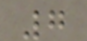7
